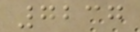7237
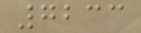7233
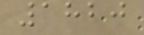1820
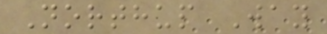Northup Way
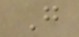G
